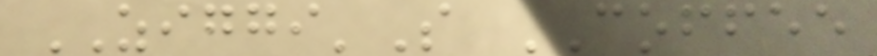ZIGGI'S COFFEE
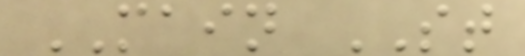MAIN ST
